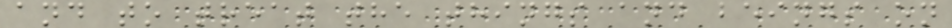and to treat the things and beings on
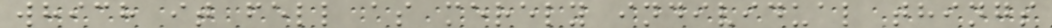which it fell as merely individual things
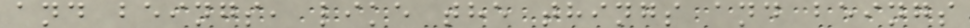and beings, like the things and beings
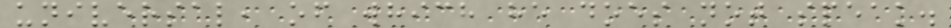universal, of which he does not speak.
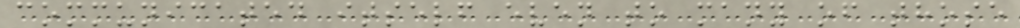communicated itself even to many of those
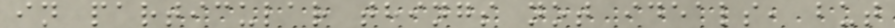in particular things not ideals, but
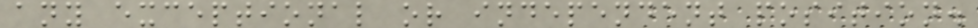any exceptional or independent position.
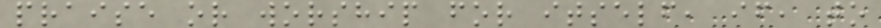praise or worship for itself, if, to
